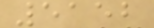5152
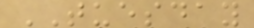TUESDAY
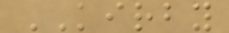KIRBY
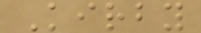Kirby
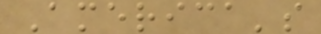America's
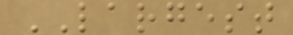LARGEST
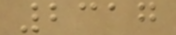2317
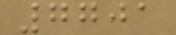7701
